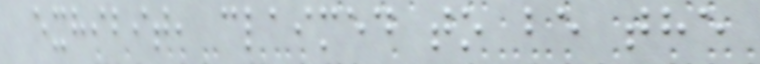exhibit, claimed to be the
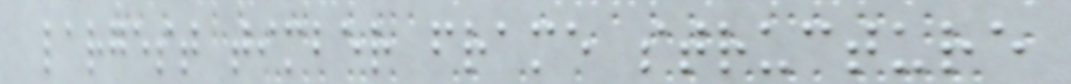largest timber frame structure
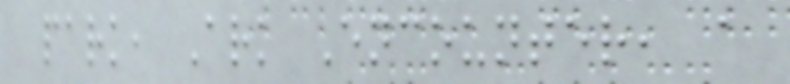park, Ark Encounter, a
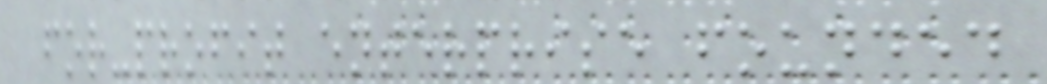for-profit enterprise founded
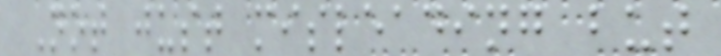Not just misleading but
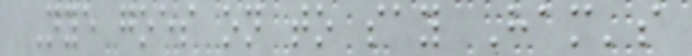Nye goes on to say Ham's
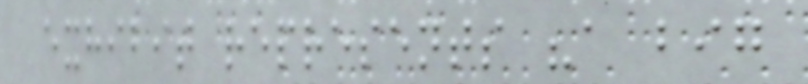exhibit represents "a big
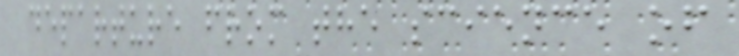departure from the science of
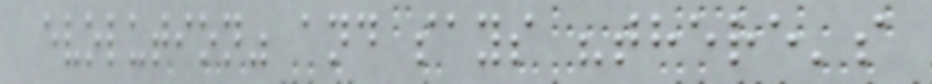evolution" and says "there's
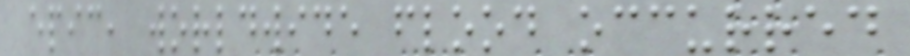epic, worldwide flood occurred
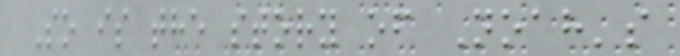So is the story of Noah's
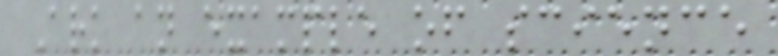Ark an example of science
